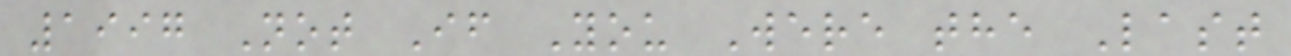1997 Not If You Were the Last
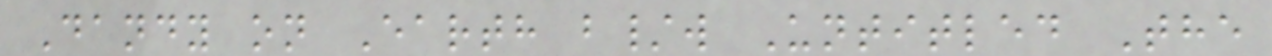Dandy on Earth b/w Untitled The
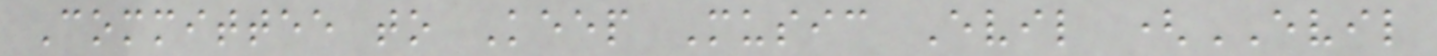Committee to Keep Music Evil (EVIL
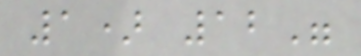1) 12"
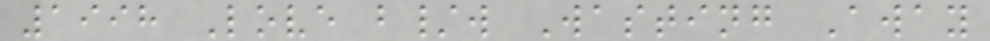1998 Love b/w Wasting Away
